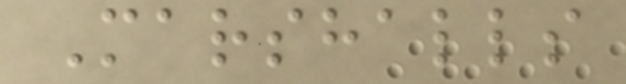Marshalls
